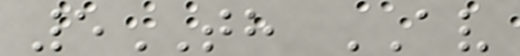5TH AV
